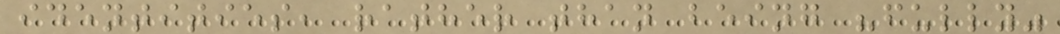identities, rather than being "fully"
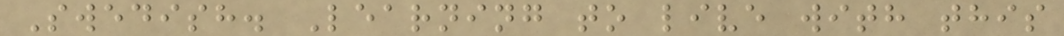Swedish. Learning to live with this
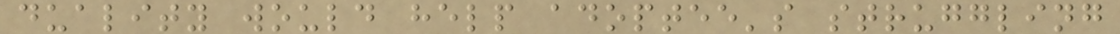duality would help adoptee's struggling
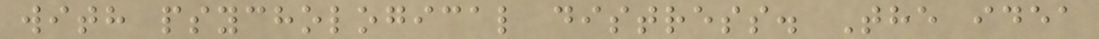with psychological distress. The idea
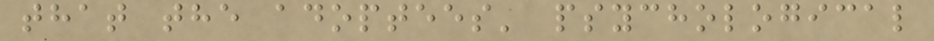that the adoptees' psychological
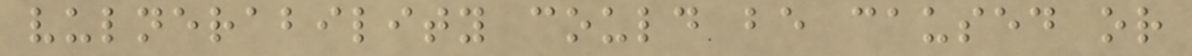vulnerability could be caused or
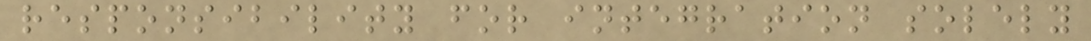responsibility for integration solely
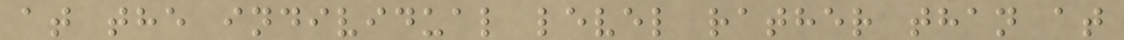at the individual level rather than at
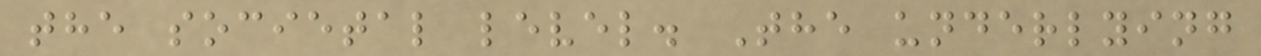the societal level. The underlying
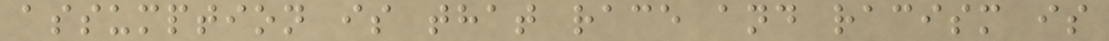assumption is that race and racism is
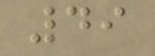49
